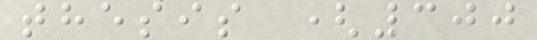thesis (300
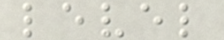level
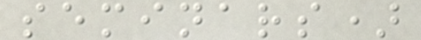seminars)
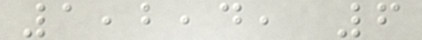1,2,4, 6
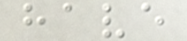have
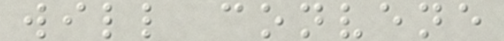will convene
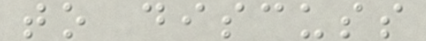to discuss
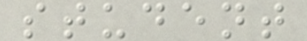student
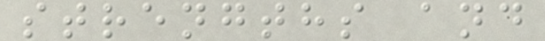strengths and
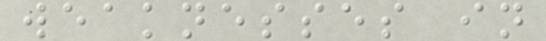weaknesses in
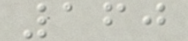160
